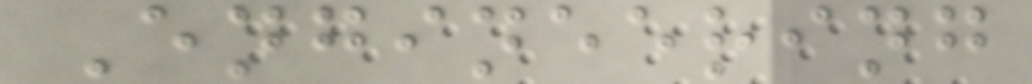Engineering
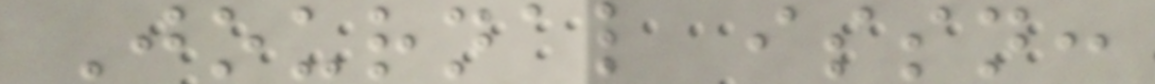Journal issn:
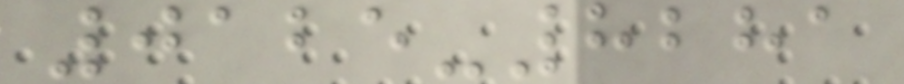0125-8281
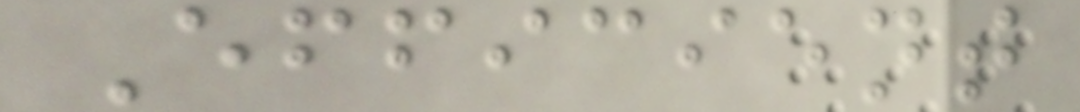Efficient
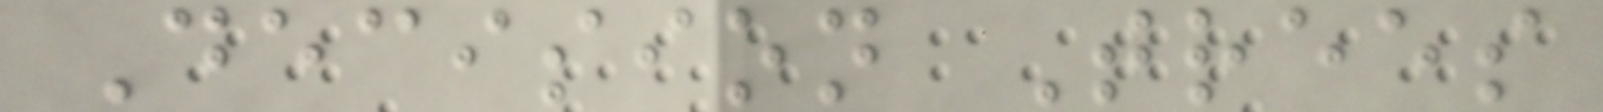Decision Trees
